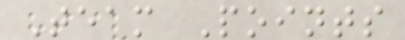Team Points
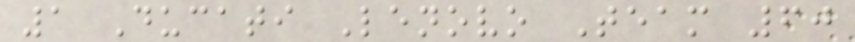1 Ducati Lenovo Team 60
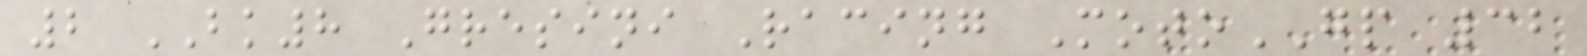2 BK8 Gresini Racing MotoGP 32
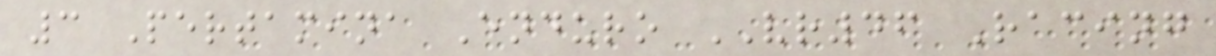3 Pertamina Enduro VR46 Racing
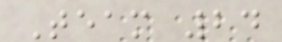Team 24
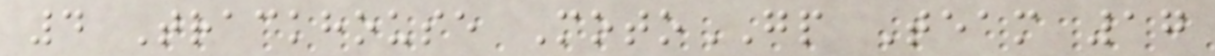4 Trackhouse MotoGP Team 17
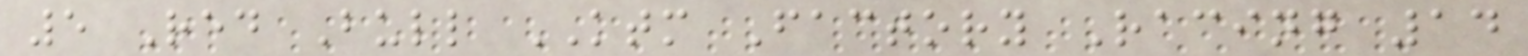5 Red Bull KTM Factory Racing 14
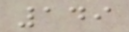149
